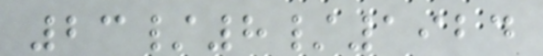23/8/1924
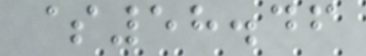$58.46
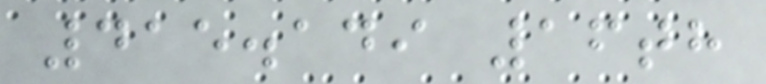415.149 16th
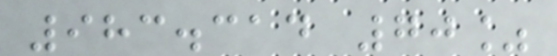983.314 70%
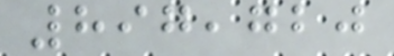897,720
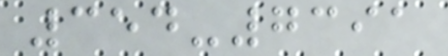354-7391
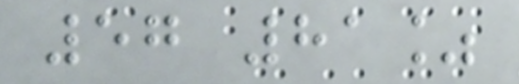57 81%
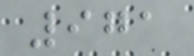971
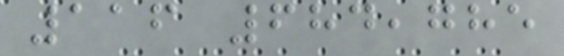116 684,785
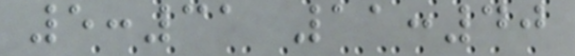5:31 11:40
